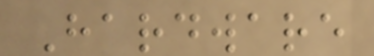Hardware
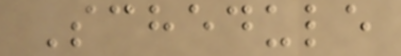Schedule
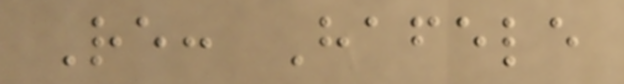Re: Hafele
